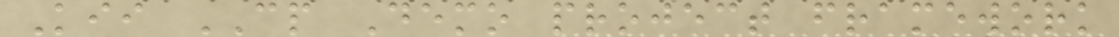Kii CP Demo project framework
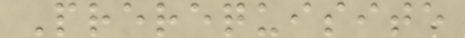Prerequisite
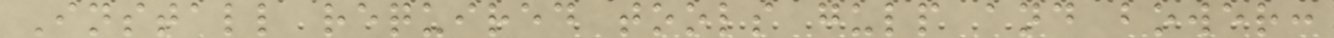Install required tools gulp and bower:
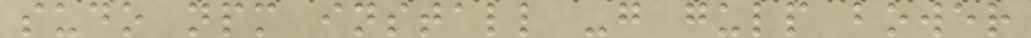sudo npm install -g gulp bower
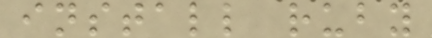install ruby
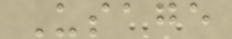Usage
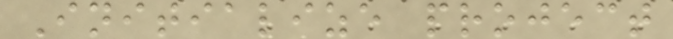Initialize project
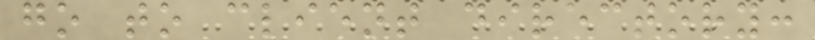go to client directory:
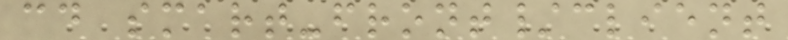cd smart-front/client
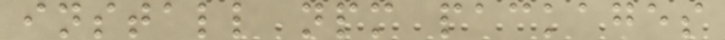install npm packages
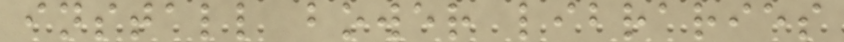install bower libraries
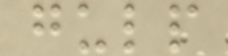gulp
